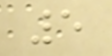5
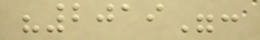"2019":
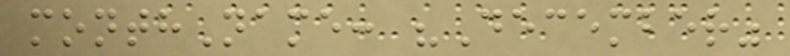monthName: "December"
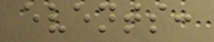events:
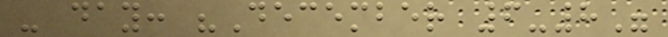- day: "December 6-8"
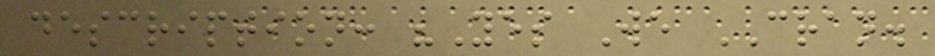description: "Yes We CRAN.
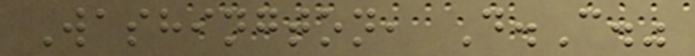Washington, D.C."
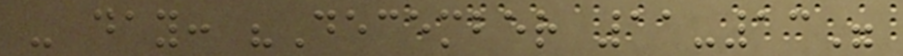- day: "December 11-13"
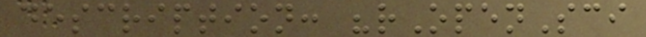description: "rOpenSci
